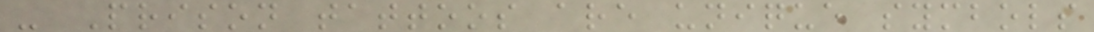- Prison tattoos are unique symbols
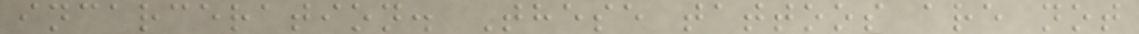incarceration. These tattoos are not
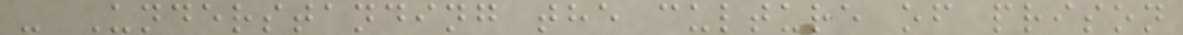- Understanding the culture of prison
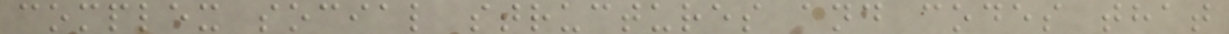complex social structures and codes that
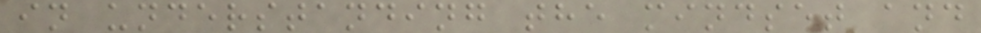in understanding the mindset and
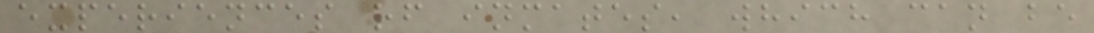experiences of inmates, which can be
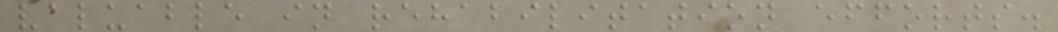valuable in rehabilitation efforts.
